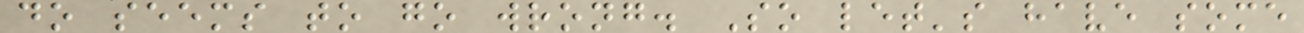do seems to go wrong. So let's have some
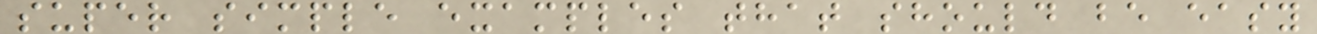super simple examples that should be easy
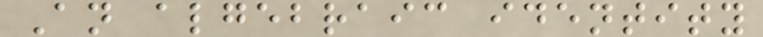An algebraic identity
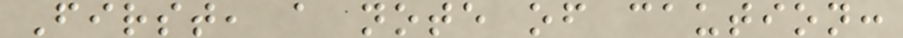First, a note of caution:
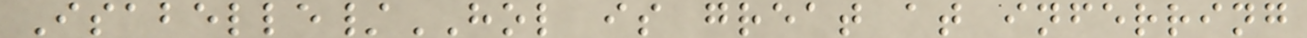Isabelle/HOL is great at inferring
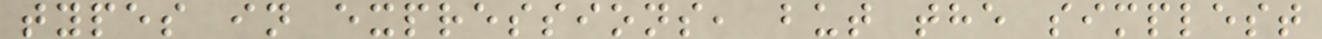types in expressions, but the simplest
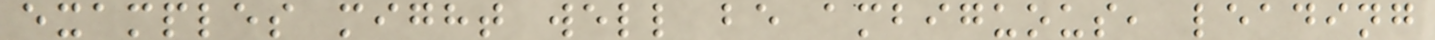examples might well be ambiguous, leading
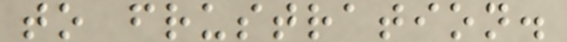to frustration.
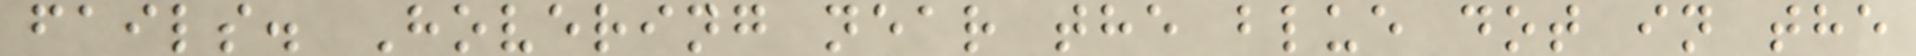fails. Hovering near the blue dot in the
